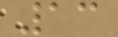13
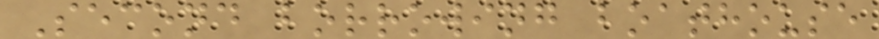Second borrowing boathouse
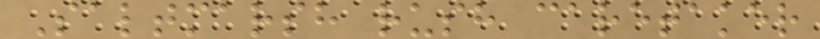Saltmarsh rush caretaker
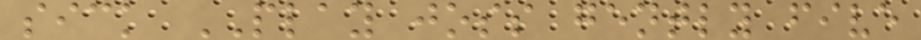sick PLAY joss gently five
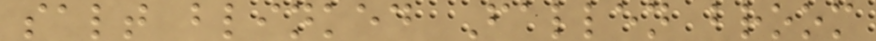salt blinked Fallen broom
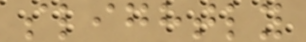slightly
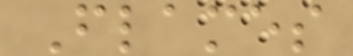Flames
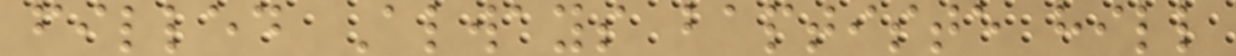filled Always baptiste hill
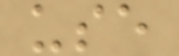use
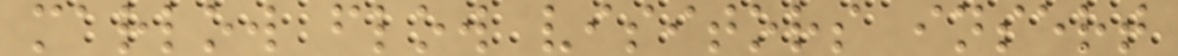marlow flow visitors insert
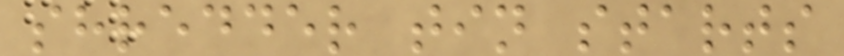shredder tin starts
